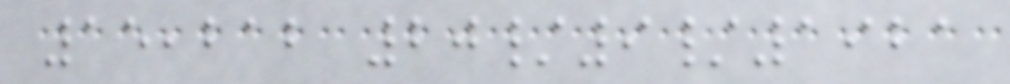15,212 20/9/1921
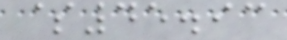$45.93
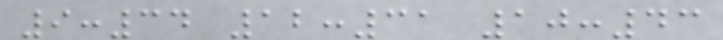9:34 12:31 10:43
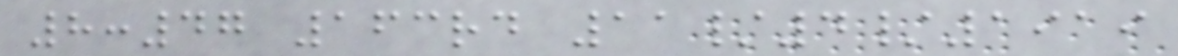8:47 163rd 11/4/1919
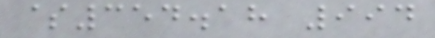$354.18 994
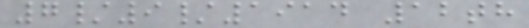7/9/1914 12th
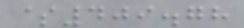$409.78
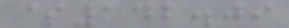$142.09
